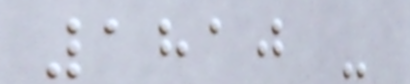1810 -
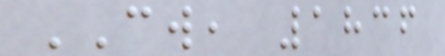CW, 1836
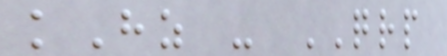kHz - QRP
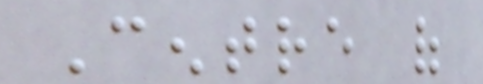Centre of
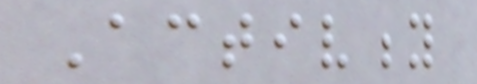Activity
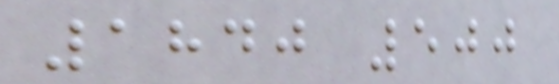1840 500
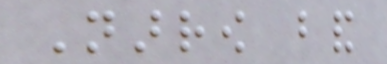Narrow band
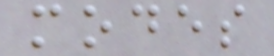modes
